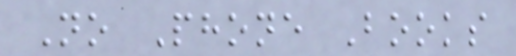No Phone Books
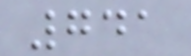741
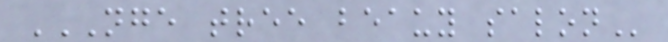NGE TREE BEAUY SALON
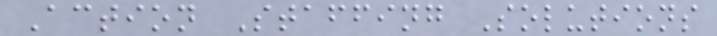Action Staffing Solutions
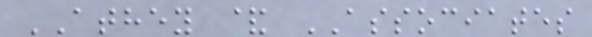ATHEY & ASSOCIATES
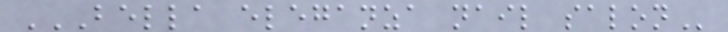BELLA ELEGANZA NAIL SALON
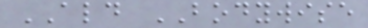ALD BODYWISE
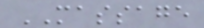MASSAGE
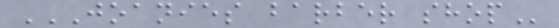JOANIES BARBER SHOP
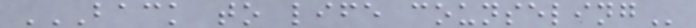BACK TO LIFE COUNSELING
